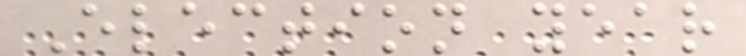Election year
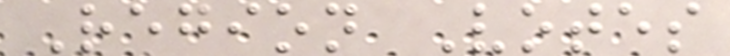Region Votes
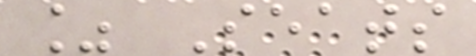% Seats
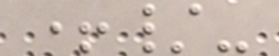+/-
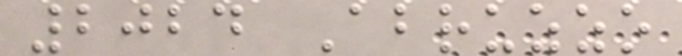2024 Abruzzo
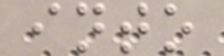into
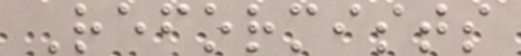Reformists
